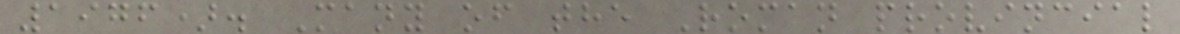1976). Many of the Roman provincial
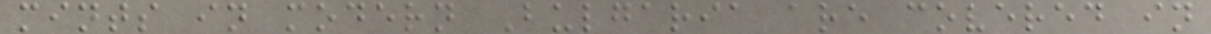mints in modern Bulgaria are covered in
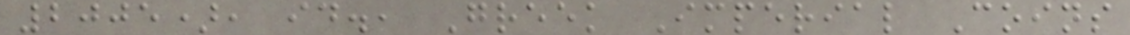2005), id., Greek Imperial Coins
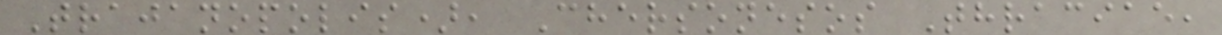Trajanopolis), Chersonesos Thraciae,
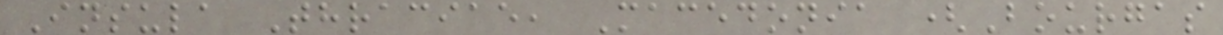Insula Thraciae, Macedonia (Bourgas
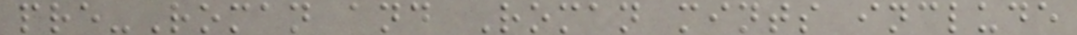pre-Roman and Roman mints include
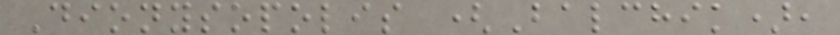Dionysopolis (Balchik),
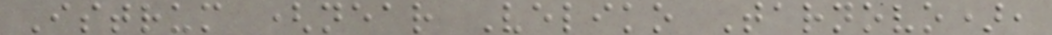Istrum (near Veliko Tarnovo),
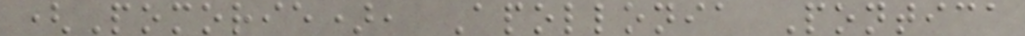(Pomorie), Apollonia Pontica
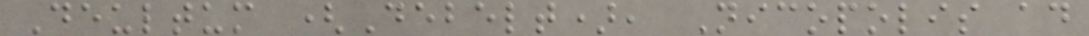Deultum (Debelt), Nicopolis ad
